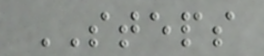STEPS
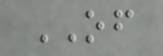OF
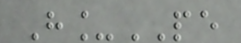H_PE
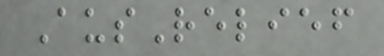AusRelief
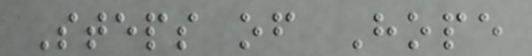Steps of Hope
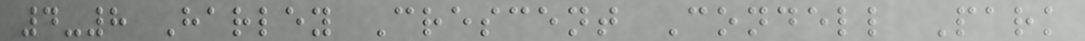4-8 Harley Crescent Condell Park
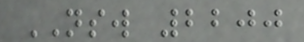NSW 2200
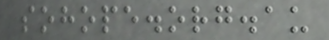sohope.org.au
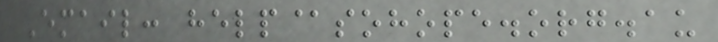Email: help@sohope.org.au
